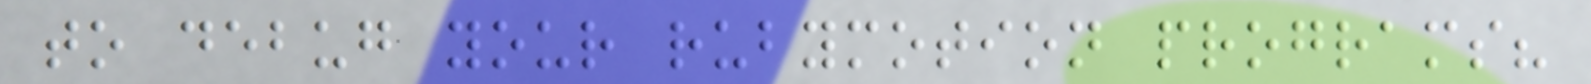to debug your rubymotion programs?
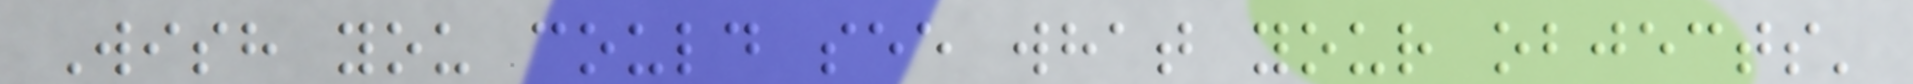Wish you could see what your objects'
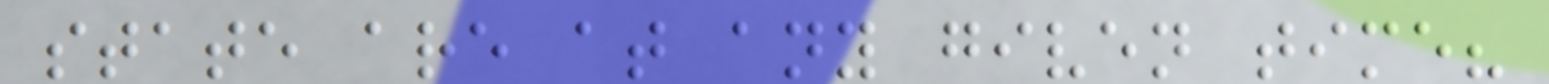state are at any given time?
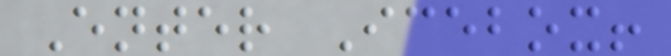Enter Icebox!
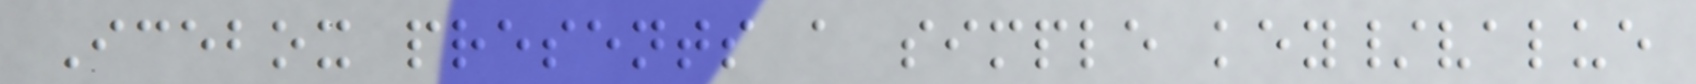Icebox presents a simple key/value
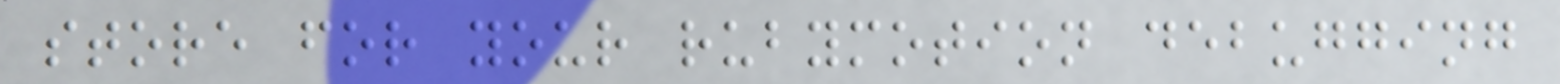store for your rubymotion debugging
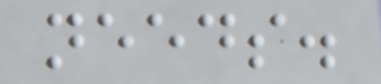needs.
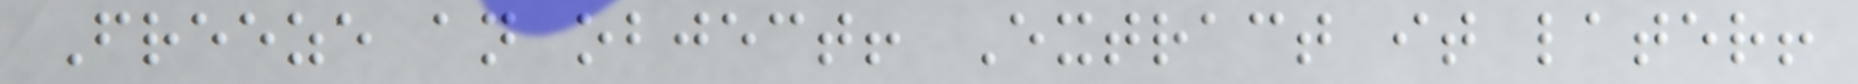Freeze an object! Extract it later!
